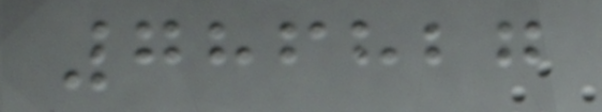786827
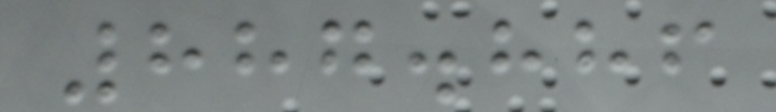887.886
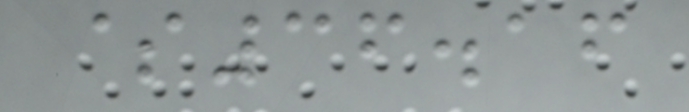$36.16
